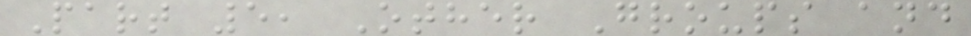Part 5, Other Groups and
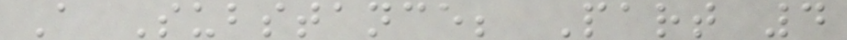A Substance; Part 4
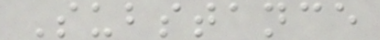Substance
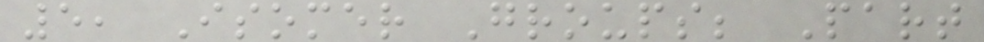5, Isomer Groups; Part
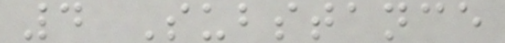4 Substance
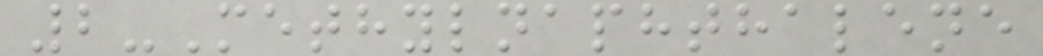2-Methylnaphthalene
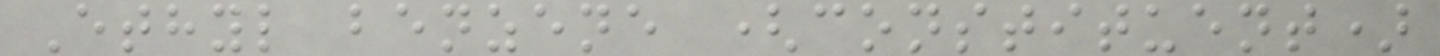Ethyl benzene (constituent)
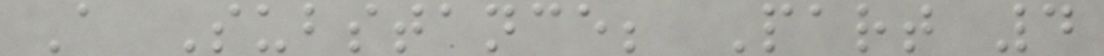A Substance; Part 4
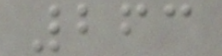263
